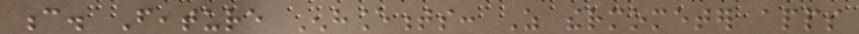c. Feature Enhancements: As thermometer apps
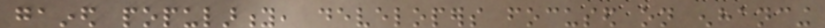gained popularity, developers focused on enhancing
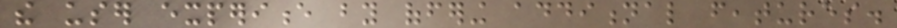the user experience by offering additional features.
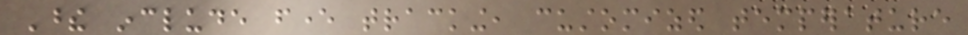These include fever tracking, customized temperature
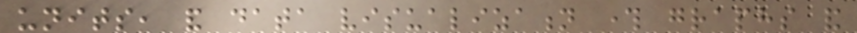units, and data visualization through graphs and
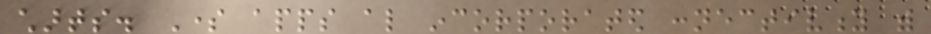charts. Some apps also incorporated connectivity with
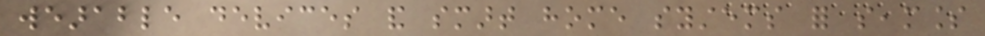wearable devices and smart home systems for seamless
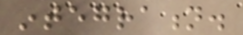integration.
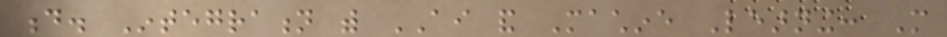d. Integration with AI and Machine Learning: More
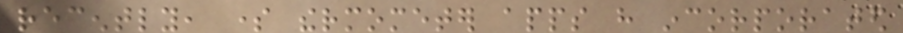recently, some thermometer apps have incorporated
